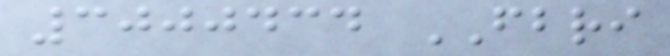3000434 FBRI
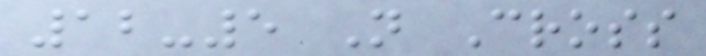12-5 N Cross
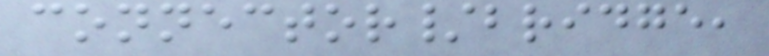connector/bridge,
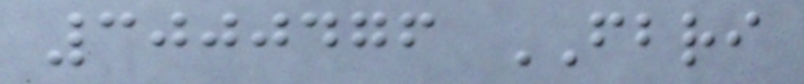3000476 FBRI
